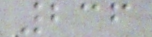236
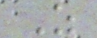Z
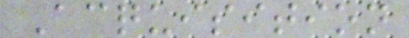Acquisition
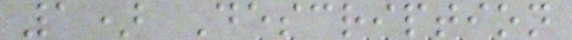1) Description
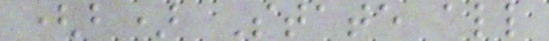(b) State all
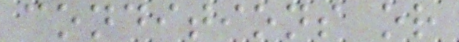conditions or
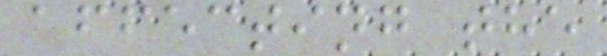affecting the
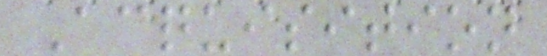Acquisition
